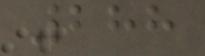288
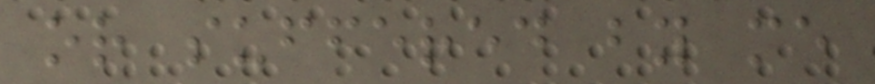or suffered by me
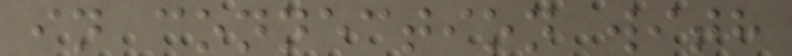in connection with
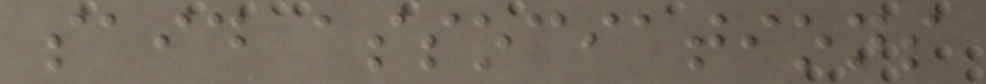said associations
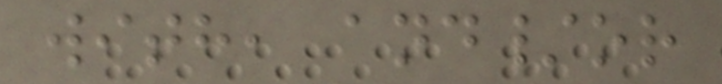with, and/or
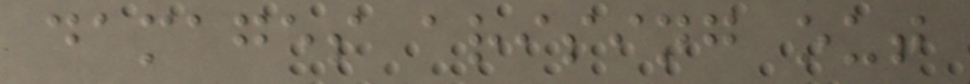damages arising out
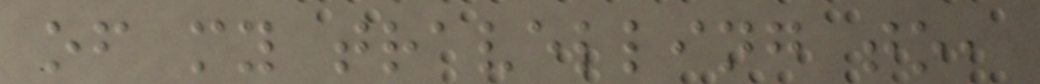of my travelling to,
